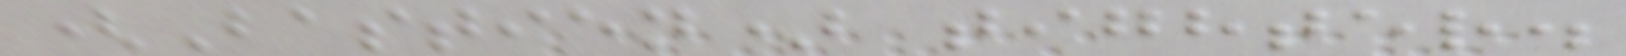(Bastien) tighter.
